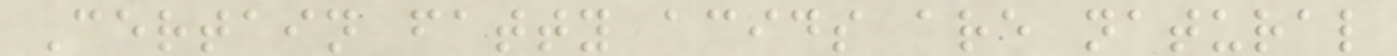Certain fatty acids are natural
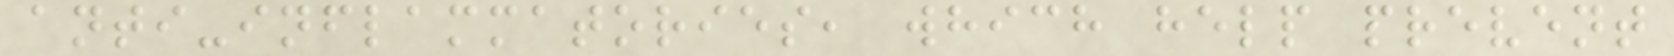anti-inflammatories, which help prevent
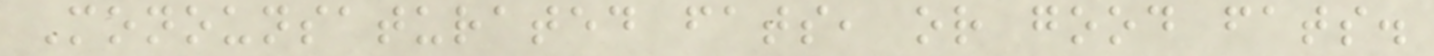Monounsaturated fats, or good fats.
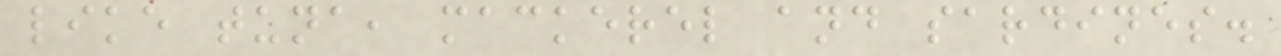like tuna, mackerel and sardines.
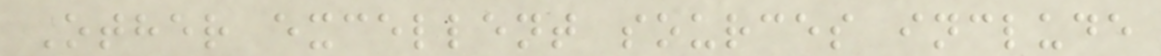Other excellent sources include
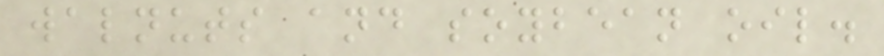walnuts and soybean oil.
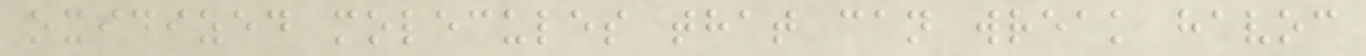oxidized molecules that can wreak havoc
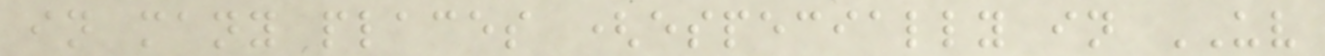in many places (especially in UV
